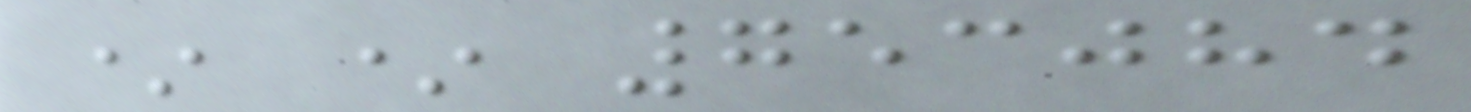* * 753084
